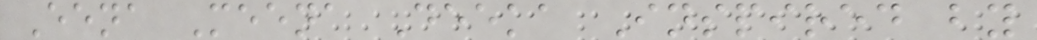Eena Meena Deeka Inspired by
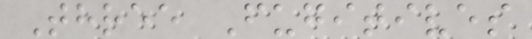Three Fugitives
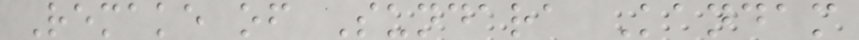Remake of Sundara Kandam
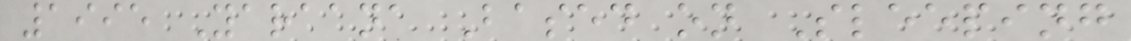1995 Yaraana Based on Sleeping
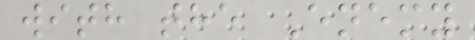with the Enemy
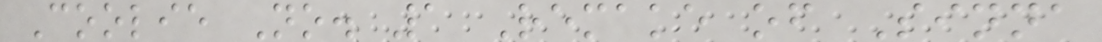Coolie No. 1 Remake of Sinna
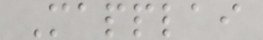Mapplai
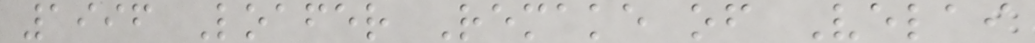1996 Loafer Remake of Velai
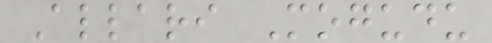Allari Mogudu
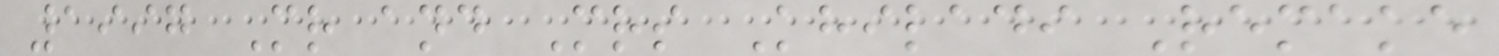1997 Mr and Mrs Khiladi Remake
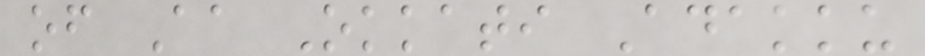of Aa Okkati Adakku
